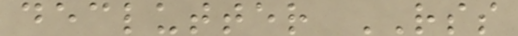declutter RSS
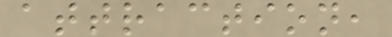attraction,
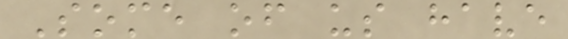Some of us have
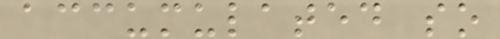accumulated so
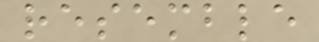resemble
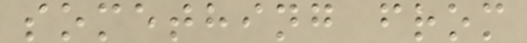something from
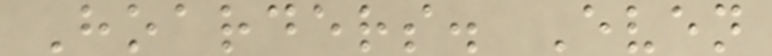Hoarders. Even
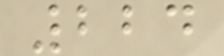224
